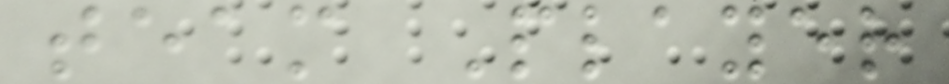team Player
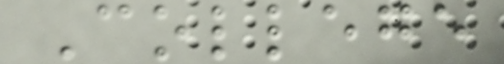College
